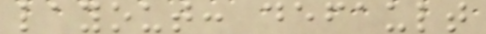layout: default
